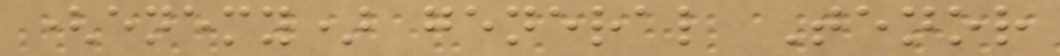(enemy) general Tenor
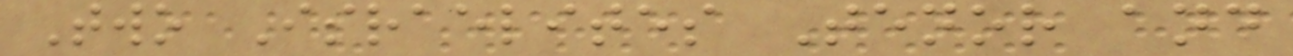Two Israelites Tenor and
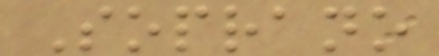Soprano
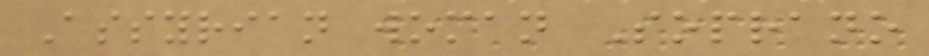Assyrian woman Soprano
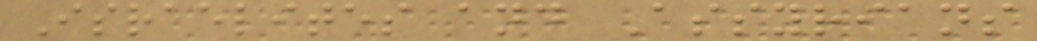Israelites and Assyrians
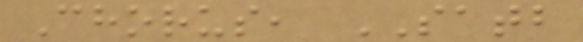Chorus, SATB
